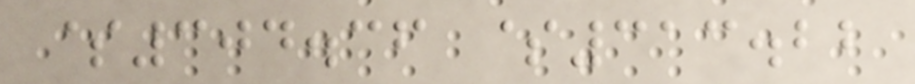$304.36 $313.22
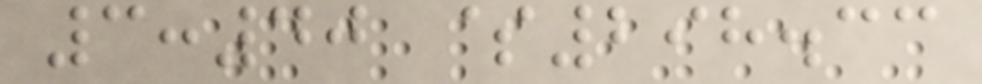3:40 $298.33
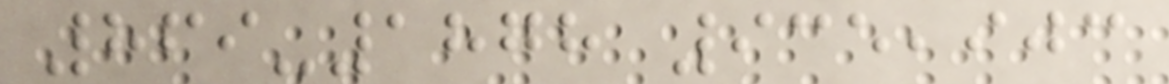869-1878 935,903
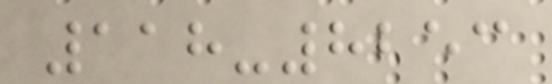118-8253
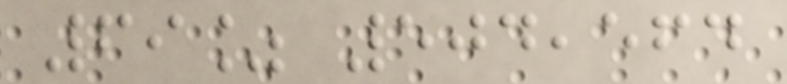69% 504,564
